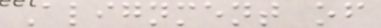Alignment of
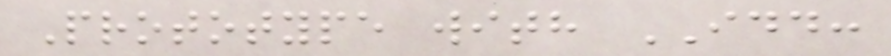Prototype with IDD:
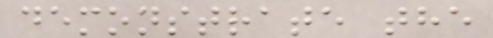demonstrate the
